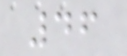46
